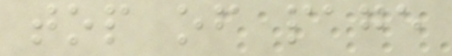top of page
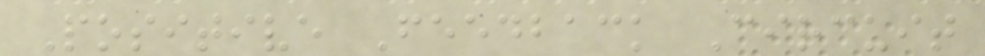Positive Feedback Circuit
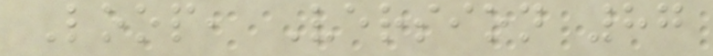Loop, Version 87
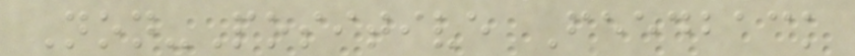Non-Positive Feedback
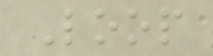Loop
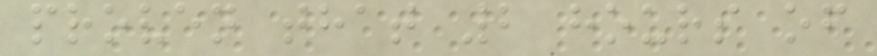proven that 2 hours of
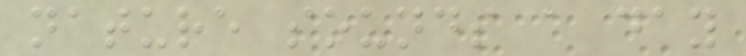nature sounds a day
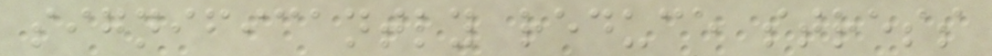significantly reduce stress
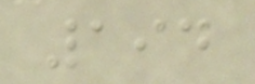194
